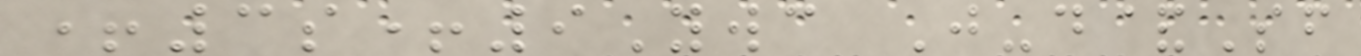+3s+9Ywc J-d&Sf
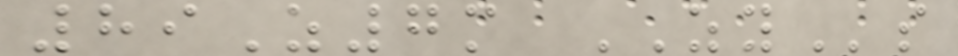89Z7m ZYs
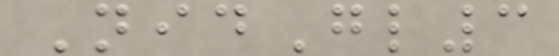NidGl3
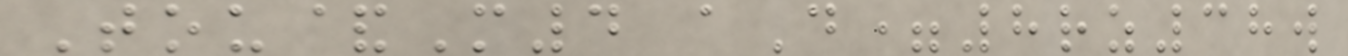Tou&M4 aD=8rz38w
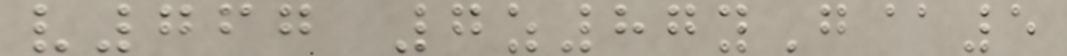v767 7z87yG@5
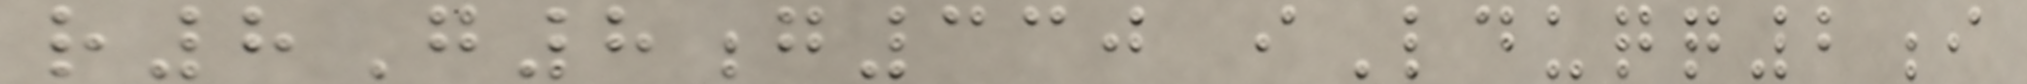r8G8g330 iLduqq2i
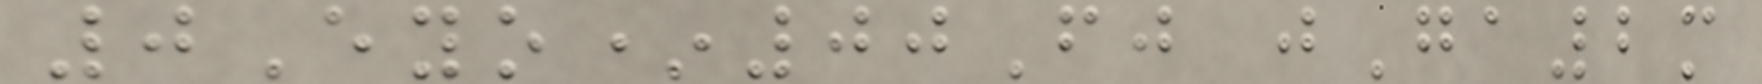0Eyo*00Fj jGa2m
